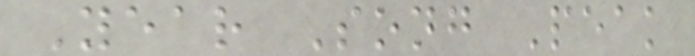Year Song Peak
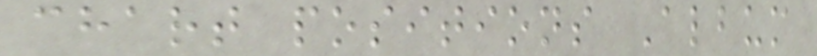chart positions Album
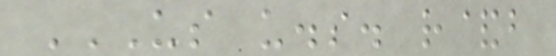US U.S. R&B
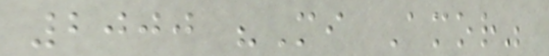2000 "Mi Amor"
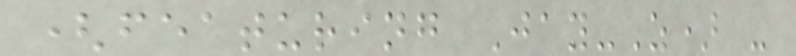(featuring Jay-Z) -
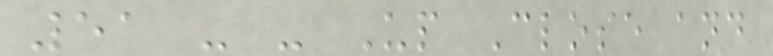51 - - Up Close and
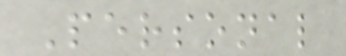Personal
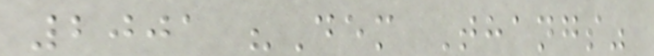2001 "Dem Thangs"
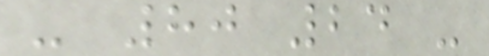- 80 24 -
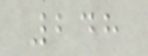248
